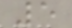5
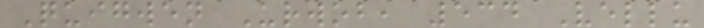Quigwen Urwob, 534 Vellu
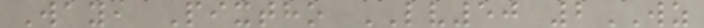Way, Pixtho LV50 2WZ
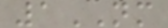1NM
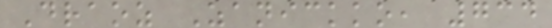Draoz Zanickko, 734
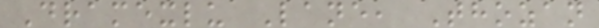Dramexlu Lane, Thozan
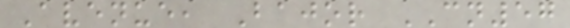Avenue, Bajor CN57
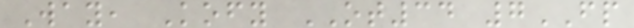Way, Kofy OT34 7FP
